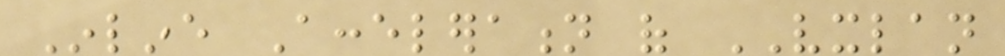Inline Acceleration of VXLAN
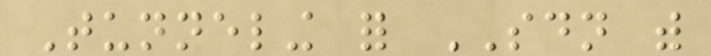Tunneling for SDN with
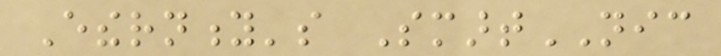Ethernity's SmartNIC
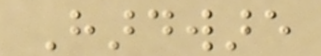Hardware
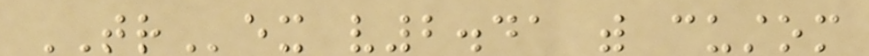TRex v2.41 with custom
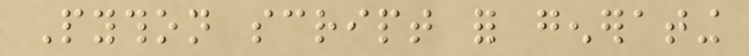Python script for generating
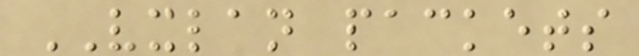VXLAN packets
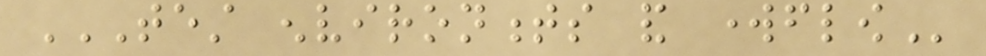TEST ENVIRONMENTS AND WORKFLOW
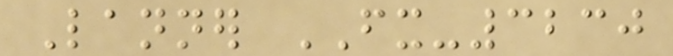Lanner FX-3230
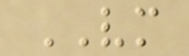VM
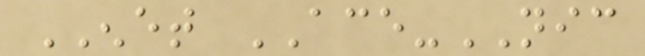ENET ACE-NIC
